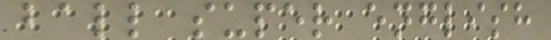ball super english
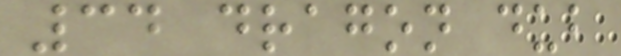34 dragon dub
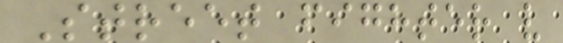Street fighter v
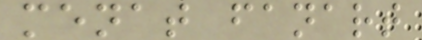menat fanart
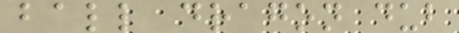ball dragon dub
